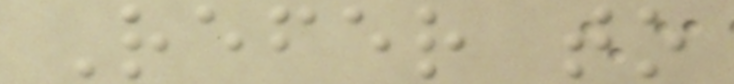Refer to
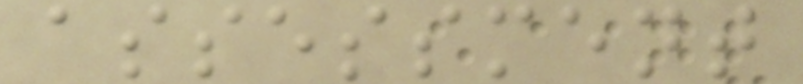assessment
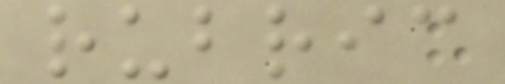rubric
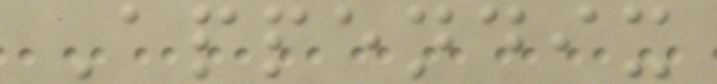Appendix
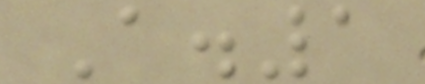A.1
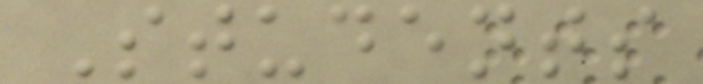Students
